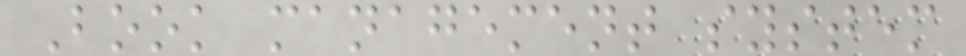Book management system
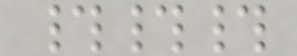###
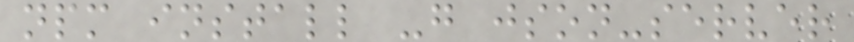npm install -g json-server
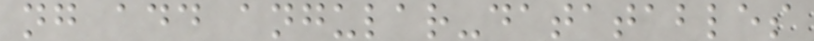ng add angular-datatables
